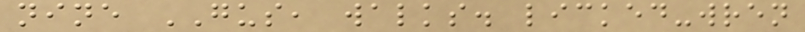nine GUS, walks. licked-wren
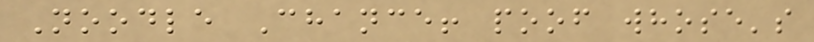Noodle Chance! poof whose's
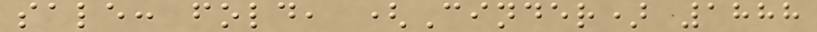sale: fold, (Cinder) 1888
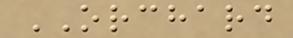ORCHARD
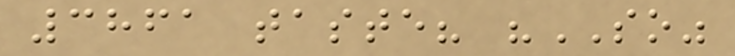3861 taste? "SO"
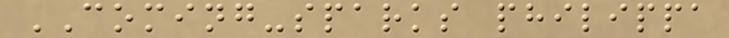COMING-sparks philippa
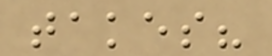takes?
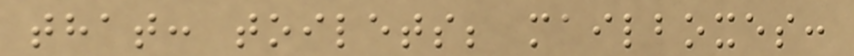that: toilets; mailboxes:
